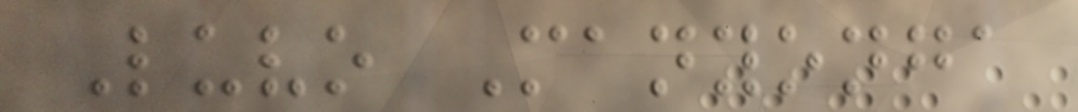Luvo Manyonga
